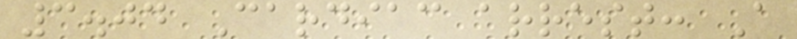3.04 Cardiac arrest: A
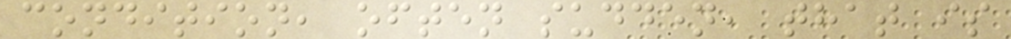condition, often sudden, that is
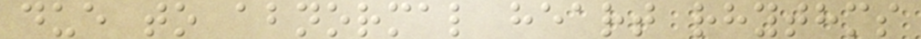due to abnormal heart rhythms
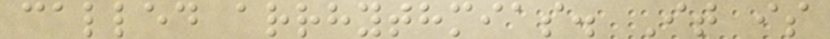called arrhythmias. It is
